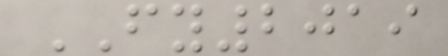FY2019
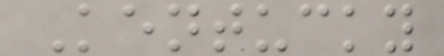Kentucky
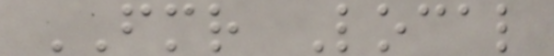FMR Local
